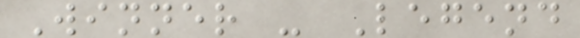Winner - Legend
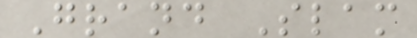Grand Slam
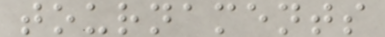tournaments
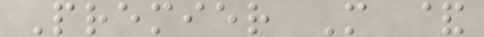Premier M &
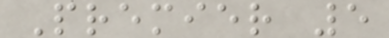Premier 5
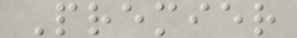Premier
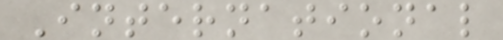International
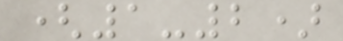(1-2)
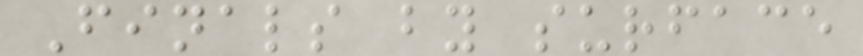Finals by surface
